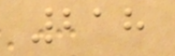218
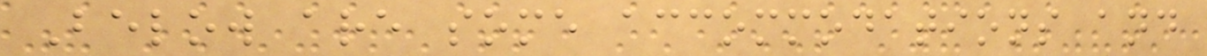Below are some accommodations and
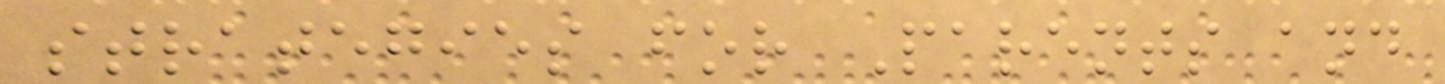strategies for Parents and
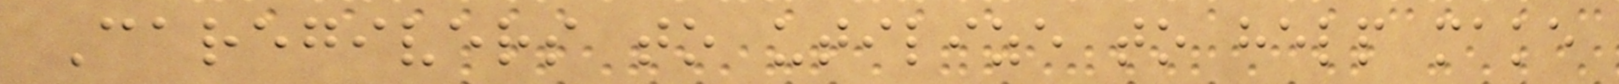Caregivers to utilize to help make
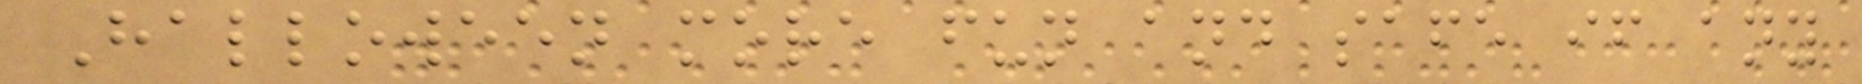Halloween more fun and safe if any
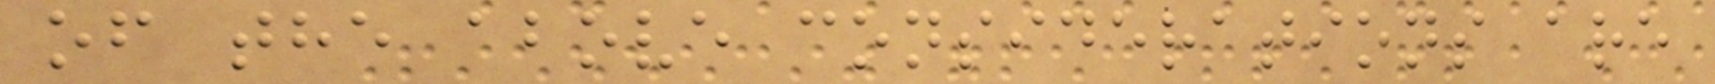of the above considerations are
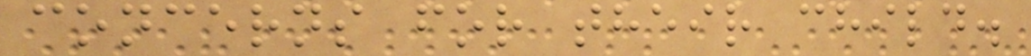concerns for their child.
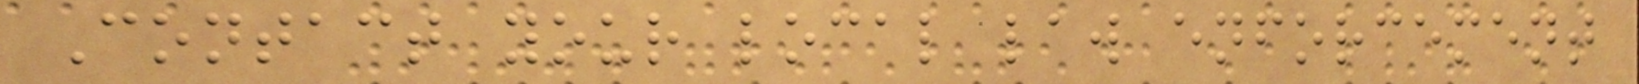Contact your local law enforcement
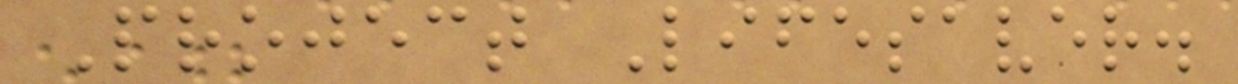Project Lifesaver.
